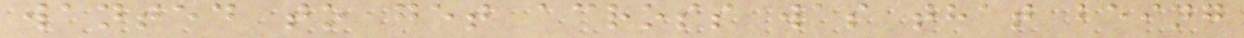wanted to get across was that being
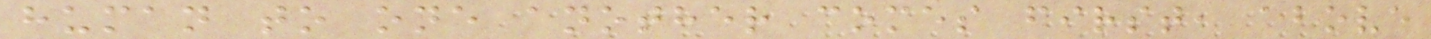human to one another comes first, above
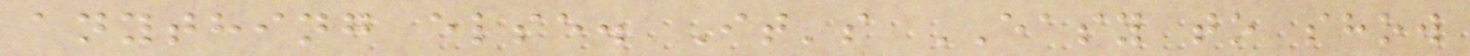anything else. It's EASY to show
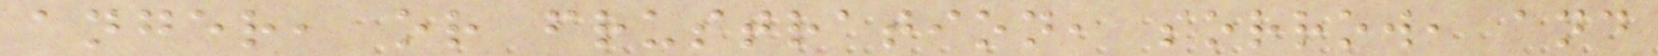anger, or frustration, sorrow, and
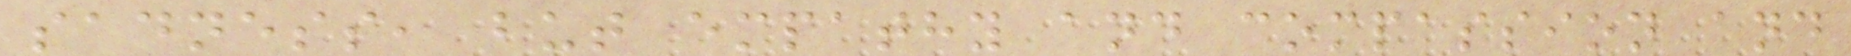sadness, but empathy and compassion and
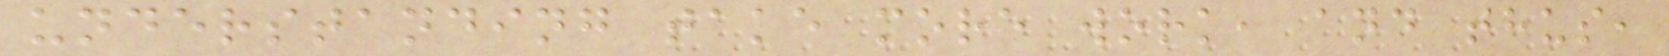understanding take more work, and thus,
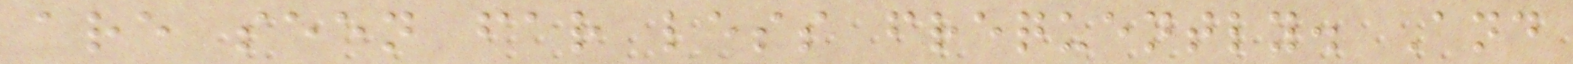are seen far less frequently. And
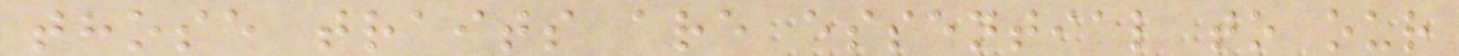those traits are essential to our
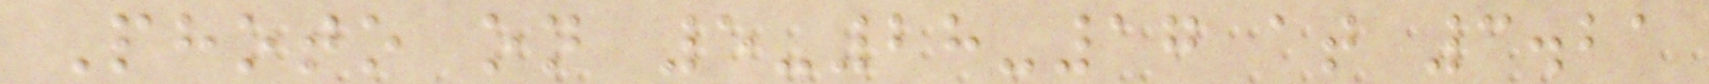Photo on 5-28-17 at 3.21
